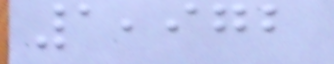1,972
